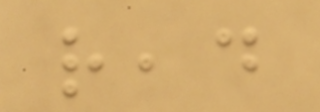read
